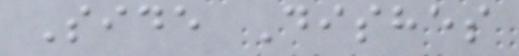Side Dishes
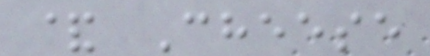& Cheese
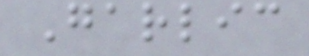Garlic
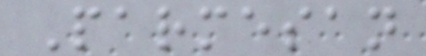Parmesan
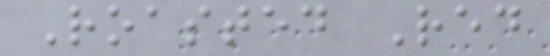Roasted Red
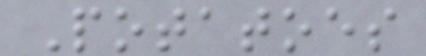Potatoes
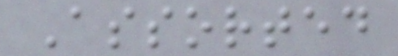Assorted
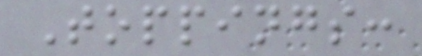Toppings:
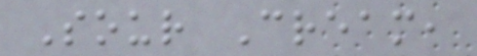Sour Cream,
